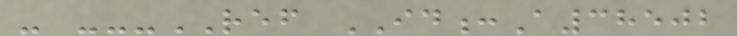- ---REF ID:A38502
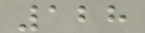128
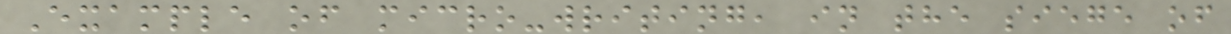Example of micro-writing, in the siege of
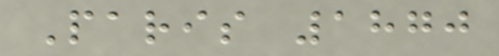Paris 1870
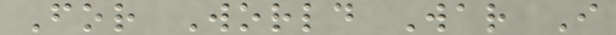For World War I
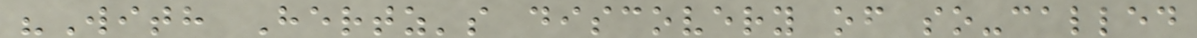"With Hertz's discovery of so-called
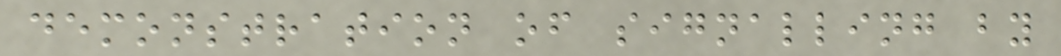demonstration of signalling by
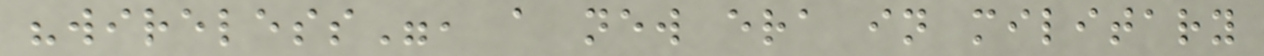"wireless", a new era in military
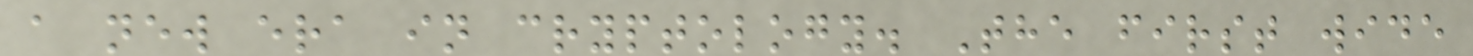a new era in cryptology. The first wide
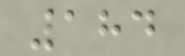184
